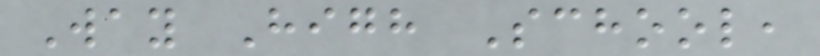Way High School,
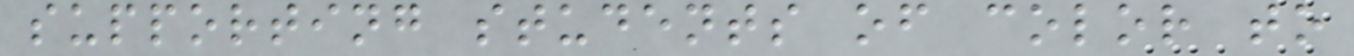supporting students of color to
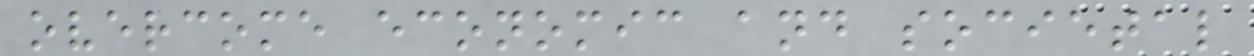overcome economic and societal
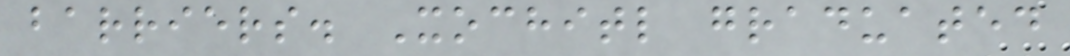barriers. Xochitl graduated
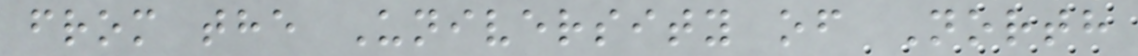from the University of North
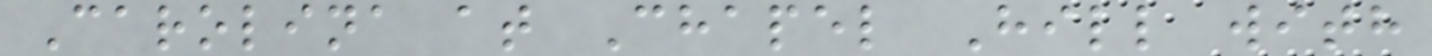Carolina at Chapel Hill with
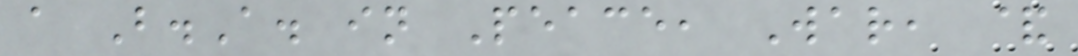a B.A. in Peace, War, &
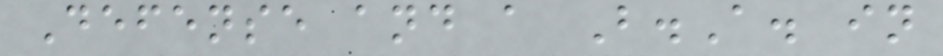Defense and a B.A. in
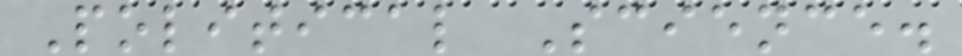Political Science.
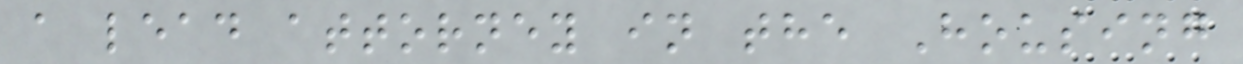a lead attorney in the Housing
